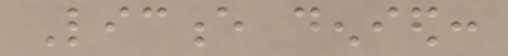Licence denied:
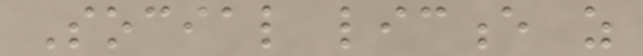Social licence as
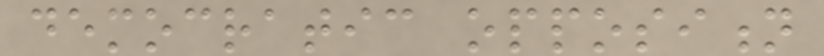democratic opposition
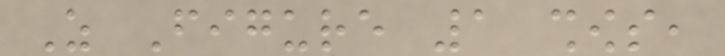As Figure 1 shows,
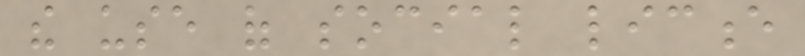the use of social licence
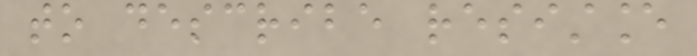to describe resistance
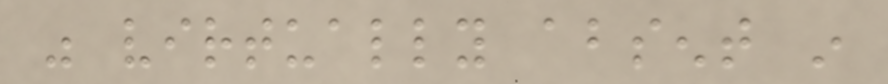was virtually absent in
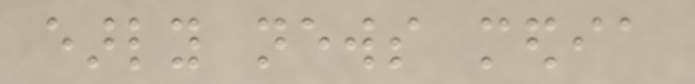early news media
